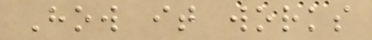How it works
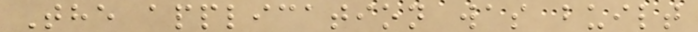The application was built
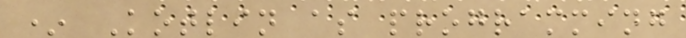* Kotlin as programming
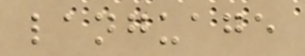language
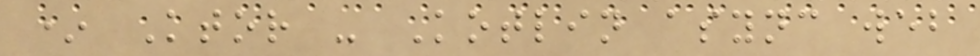* Ktor - Kotlin async web
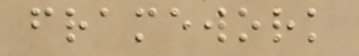framework
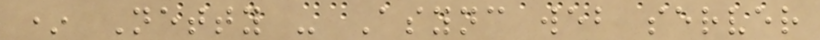* Netty - Async web server
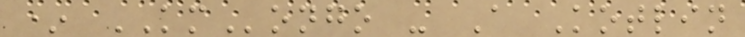* KMongo - A Kotlin
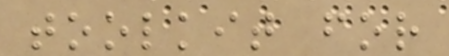toolkit for
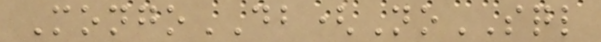MongoDB(NoSQL
